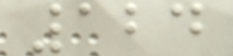124
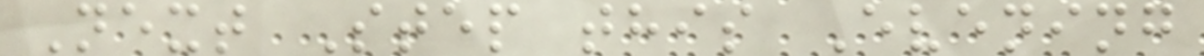Next Step this Evening
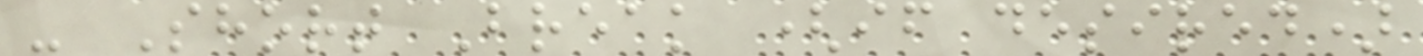- Short Break (if desired)
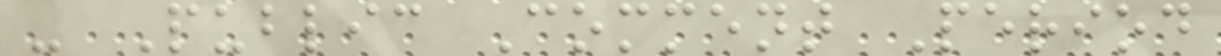- Public Comment Period
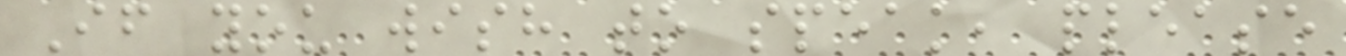If you wish to speak, please
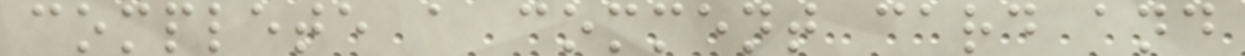complete a comment card and
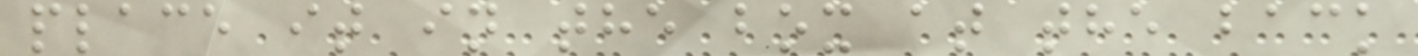place it in the box at the back
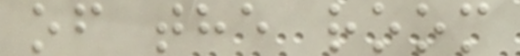of the room
